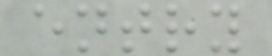entry
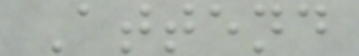Attend
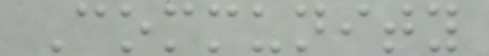Community
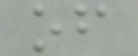of
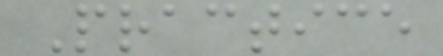Practice
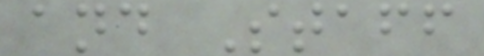and Staff
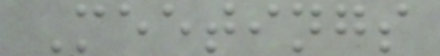Meetings
